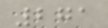271
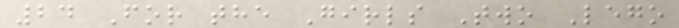24 For the Girls Two Lego
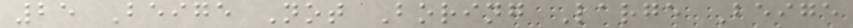25 Beige Not Boring Large Beige
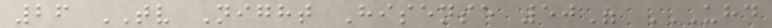26 TV Night Hisense 50" UHD
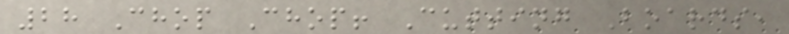28 Chop Chop! Cutting Boards,
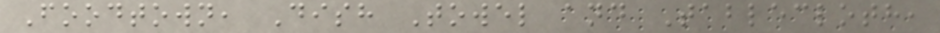Foodtown, Dish Towel and Tablecloth,
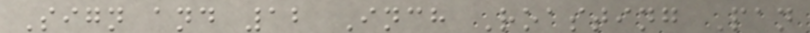Sign and 12 Inch Roasting Pan
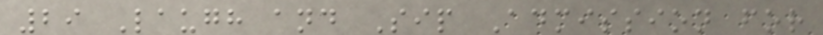29 Laugh and Sip Admission for
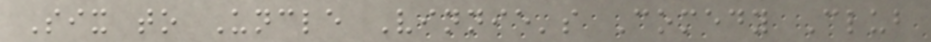Six to Uncle Vinnie's Comedy Club
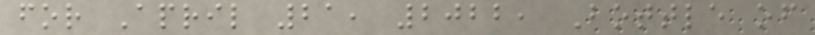for April 21, 2022, Bottle of
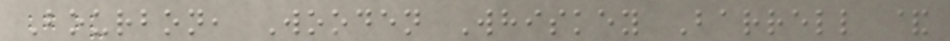Bourbon, Wooden Whiskey Barrell &
